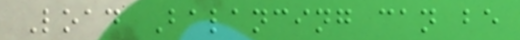Load Balancing can be
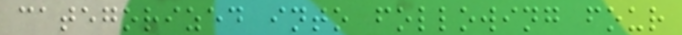categorized into following four
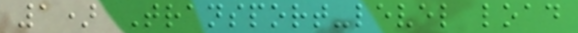1) Transport-level load
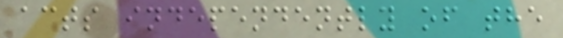acts independently of the
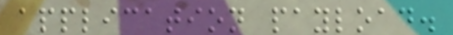application payload.
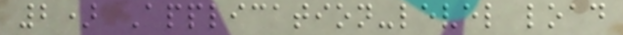2) Application-level load
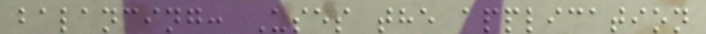balancing: Uses the application
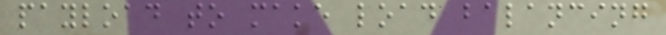payload to make load balancing
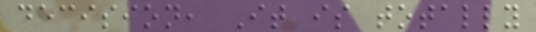decision, It is totally
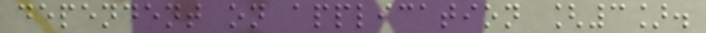dependent on application [3].
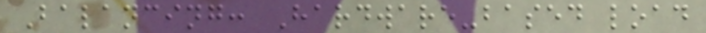Balancing: Hardware-based load
